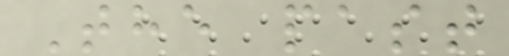The past
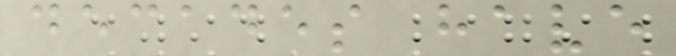decades have
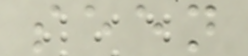seen
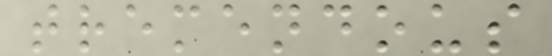tremendous
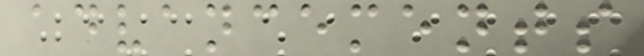advancements
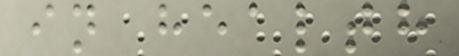in health
